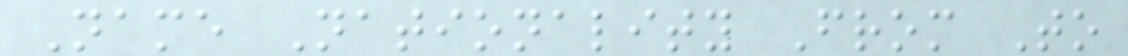Name Nationality From To
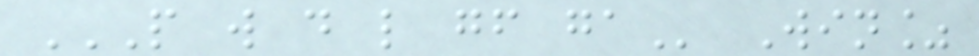P W D L GF GA Win%
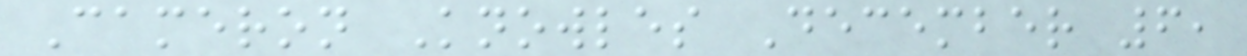Cameron Knowles December 6,
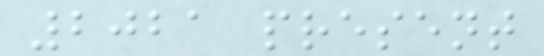2021 present
